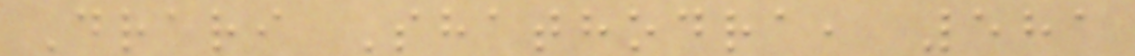Drari Shathodra, 581
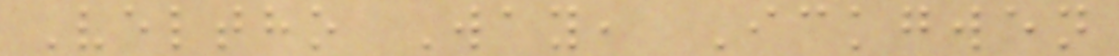Veltho Way, Ickgwen
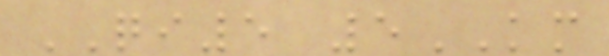QI5 5KM
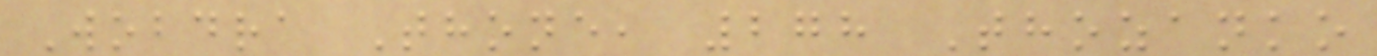Wobdra Thone, 278 Thozanko
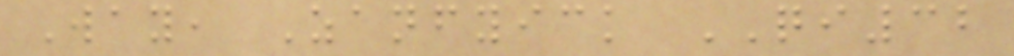Way, Zanfyick QI32
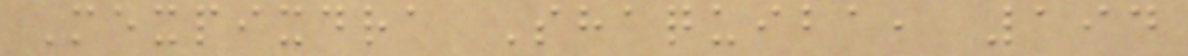Mexpixdra Shaquiba, 194
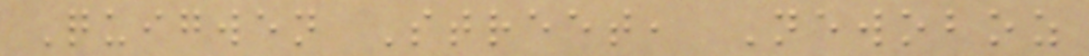Quigwen Street, Newoboz
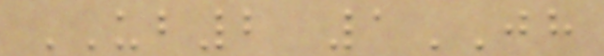UB2 1JH
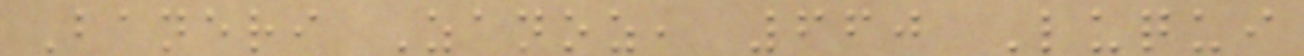Baneri Zanoz, 660 Luqui
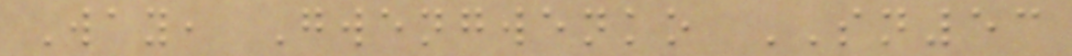Way, Gwengwenko SN53
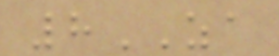8ZA
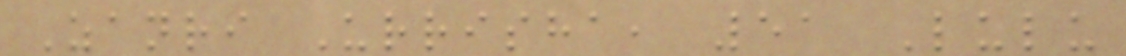Zanri Urrisha, 51 Lulu
